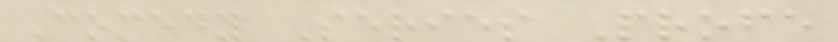Comedy Series Profe
